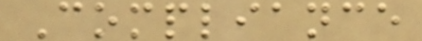Compliance
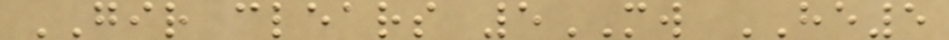GIR clears 5MW HE5
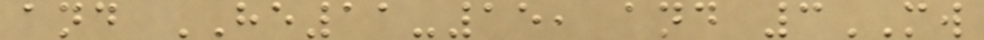and HE11-15, and 3MW
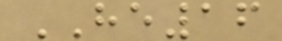HE16
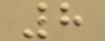8
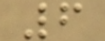6
